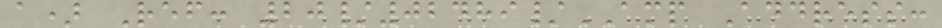a) Ref: 20/02489/AMP Address:
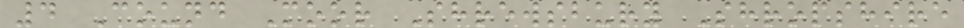4 Cound Moor Shrewsbury Shropshire
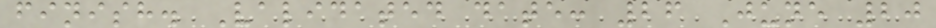finish. Validated date: 26 June 20
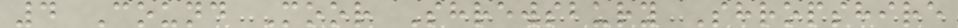4 Cound Moor Shrewsbury Shropshire
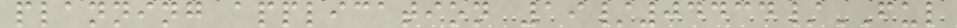planning application 19/04434/FUL
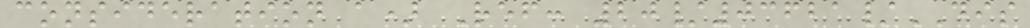consideration a) Ref: 20/03621/DIS
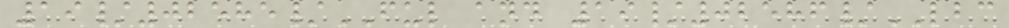19/02585/FUL and 19/02586/LBC
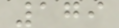179
